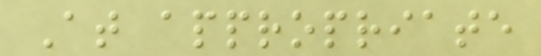At appropriate
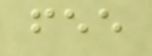fee
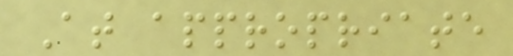At appropriate
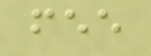fee
